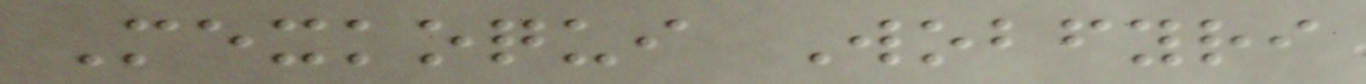Mexkoqui Wobfyri
